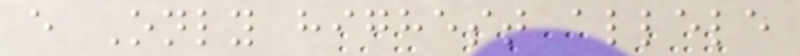e Only highest allele
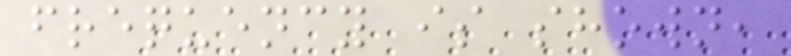frequency is shown,
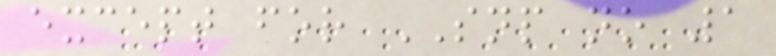except for SNP no 1
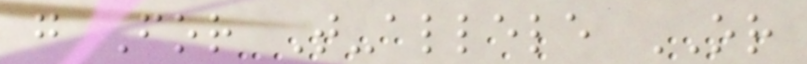g For T-allele OR
